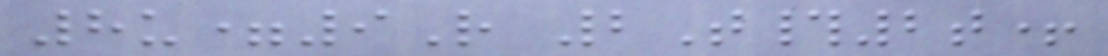8u=9R 2T#2t+
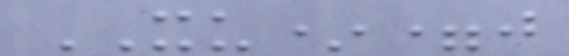XU*=j
